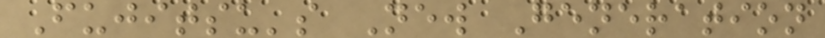Fujitsu's New Generation
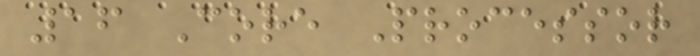16 Core Processor
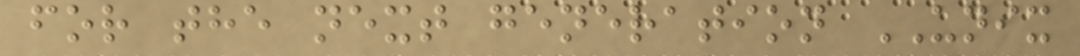for the next generation UNIX
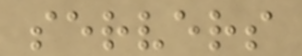servers
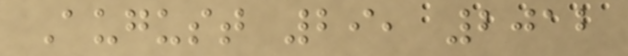August 29, 2012
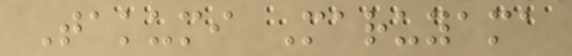Takumi Maruyama
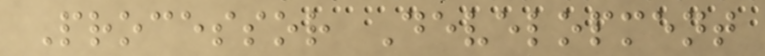Processor Development
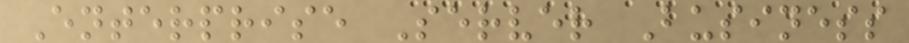Enterprise Server Business
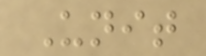Unit
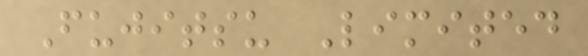Fujitsu Limited
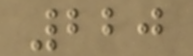220
